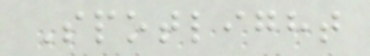Spotlight
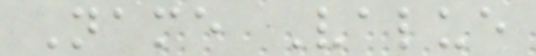Name Value
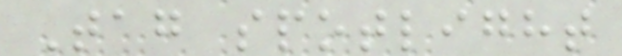Tag spotlight
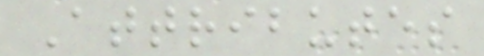Attributes
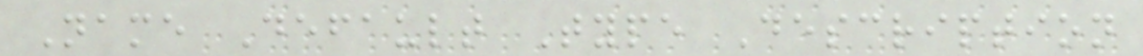Name Default Type Description
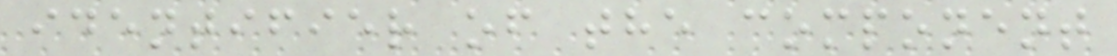identifier of the component
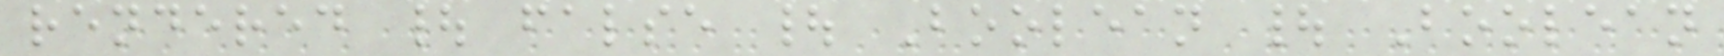rendered | false | Boolean | Boolean
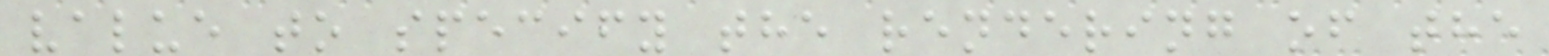value to specify the rendering of the
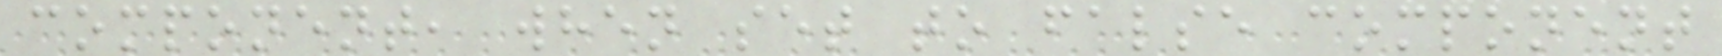component, when set to false component
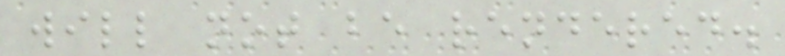will not be rendered.
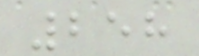258
